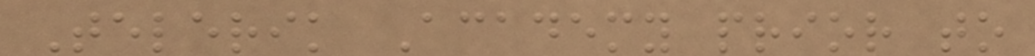Telerik Academy prior to
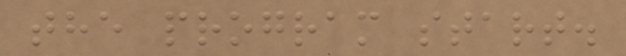the program start.
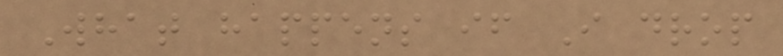What happens if I drop
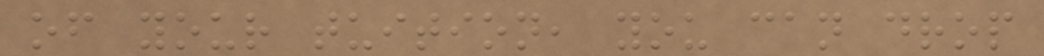of your tuition, you can drop
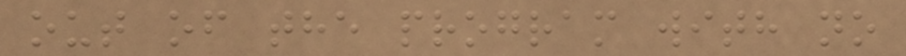out of the program with no
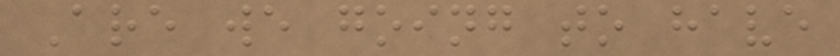Are we going to have
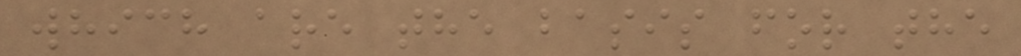which are the basis for the
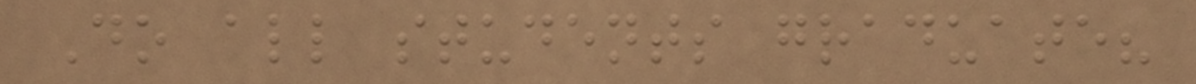Do all students graduate?
